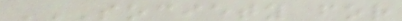SOCIETY FOR
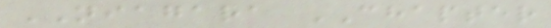NIAGARA CHAPTER
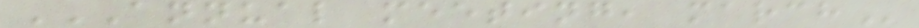ANNUAL MEETING, MARCH
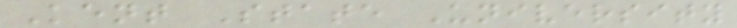Kent State University
